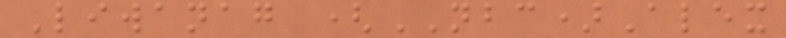Liwanag (NBC)Alex
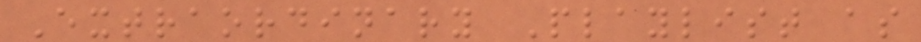Extraordinary Playlist as
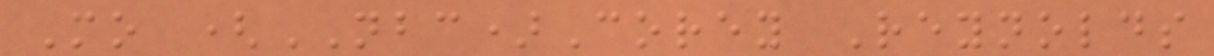Mo (NBC)Corey Reynolds
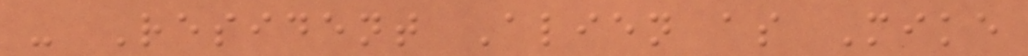- Resident Alien as Mike
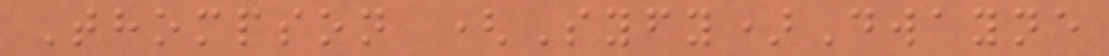Thompson (Syfy)Dwayne
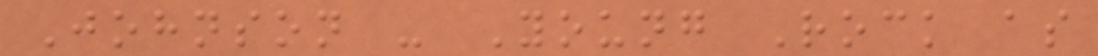Johnson - Young Rock as
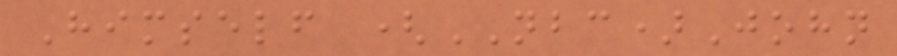Himself (NBC)John
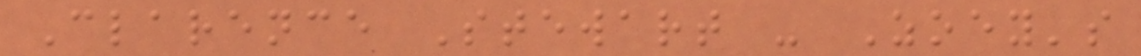Clarence Stewart - Zoey's
